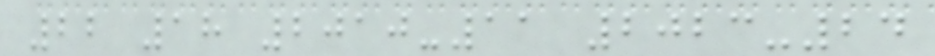22 18 2010-11 2023-24
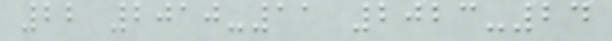22 2010-11 2023-24
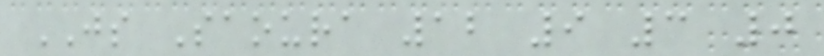JS Saoura 12 9 3 0
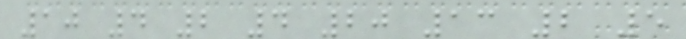10 4 2 4 20 13 2 5
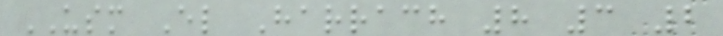USM El Harrach 8 3 2
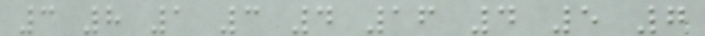3 8 1 3 4 16 4 5 7
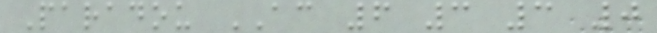Paradou AC 6 3 3 0
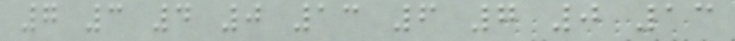7 3 4 0 13 6 7 0 13
